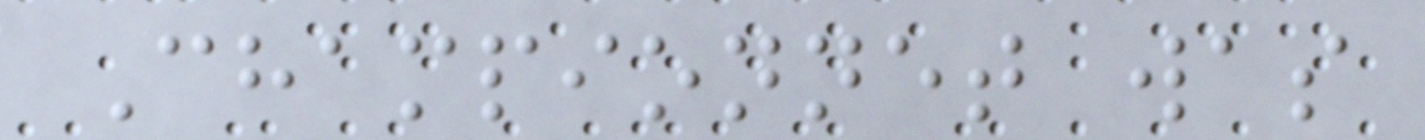Championnet was
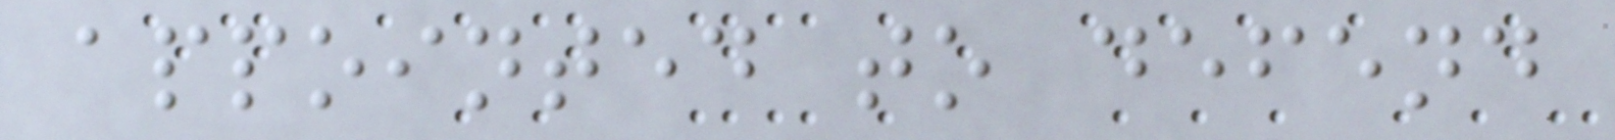appointed to defend
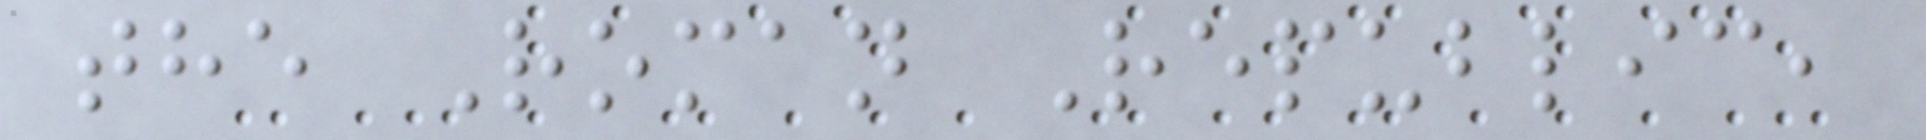the Roman Republic,
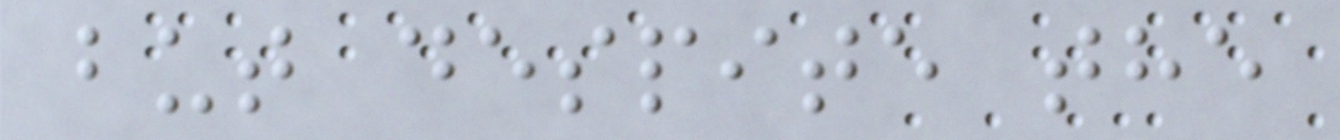but despite the
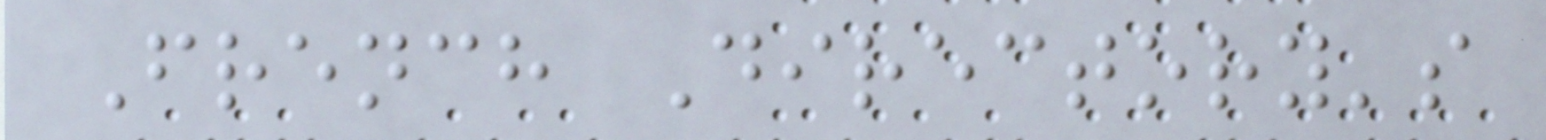French Directory's
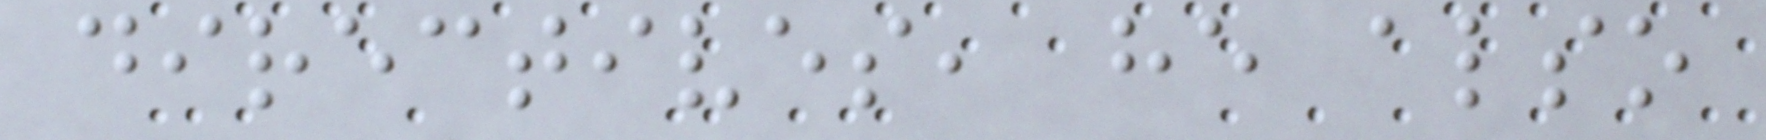directives, he also
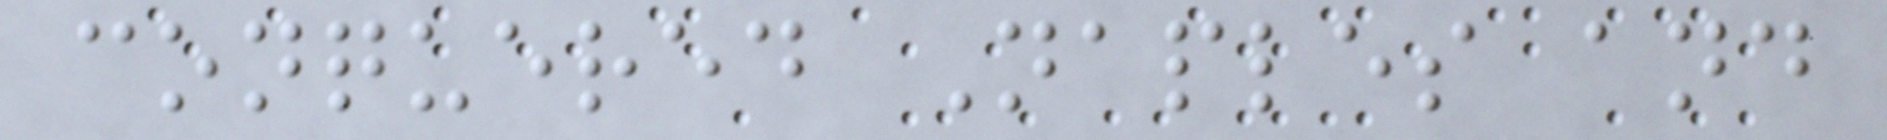conquered Naples and
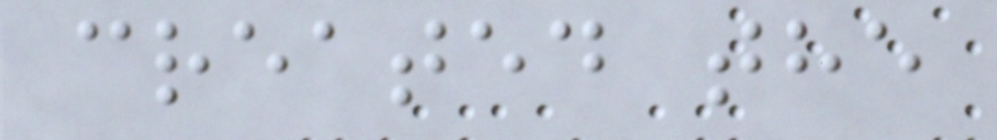created the
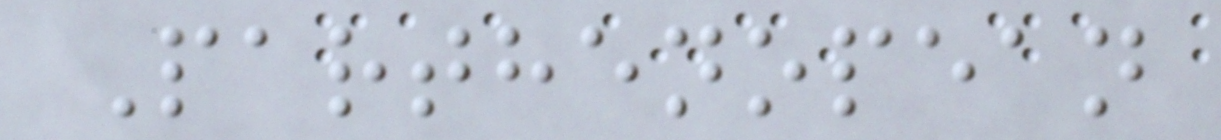Parthenopean
